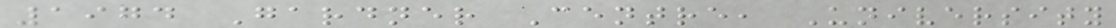1974 Gardner Centre, University
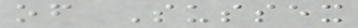of Sussex
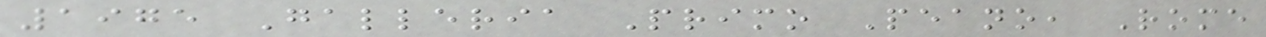1975 Galleria Primo Peano, Rome
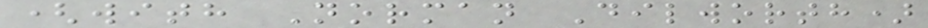(with Norman Dilworth)
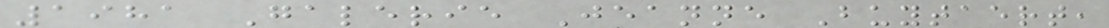1981 Galerie Jeanne Buytaert,
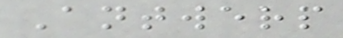Antwerp
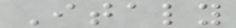Italy
